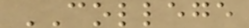COLLEGE
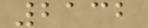2132
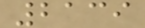2139
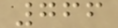766
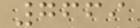7669
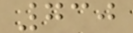730
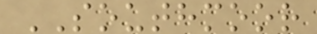SOUTHMOOR
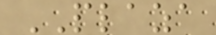PLAZA
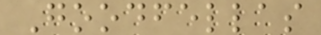Goodfellas
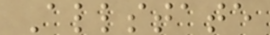Allstate
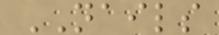NAILS
